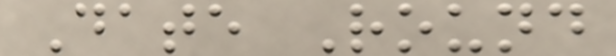Date Round
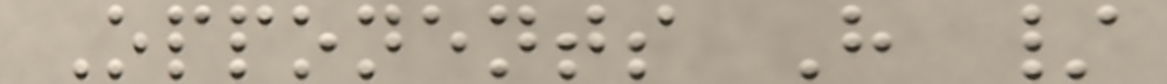Opponents H /
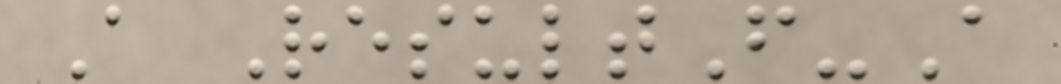A ResultF-A
